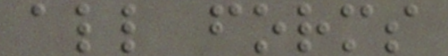all forms
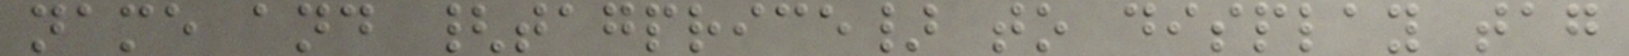name and {tagprice} to display tag
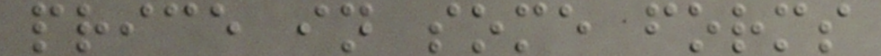price in some forms
